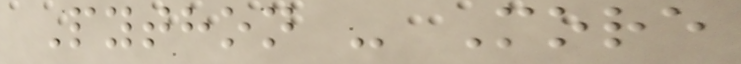Python - More
